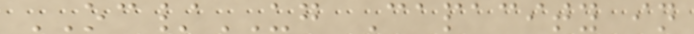OC/UG Capacity in
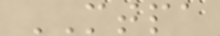MTPA
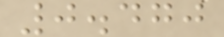0.470
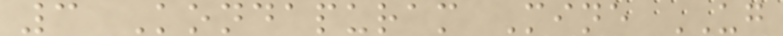3 Kondapuram Mine UG
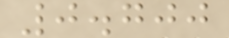0.700
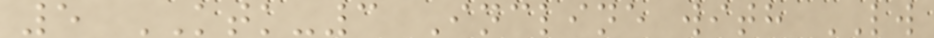5 KTK-3 Incline with LW
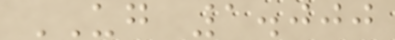UG 1.000
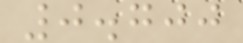0.700
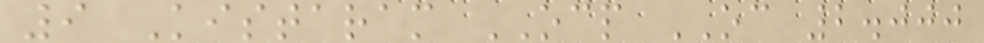9 Kistaram OCP OC 2.000
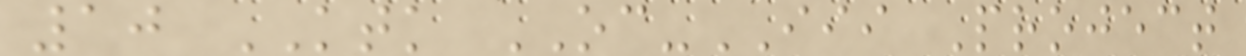10 KTK OC-III Project
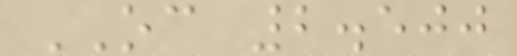OC 2.500
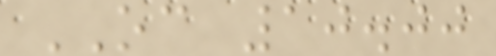OC 10.00
